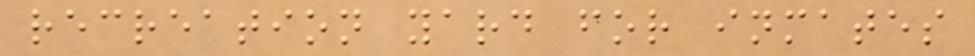recreation yard for inmates
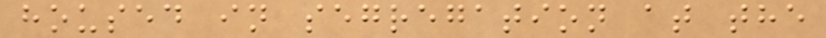housed in segregation at the
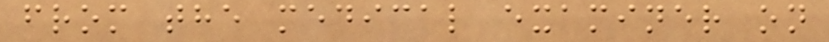from the medical examiner on
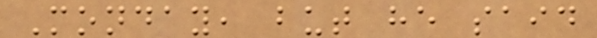Monday, but he said
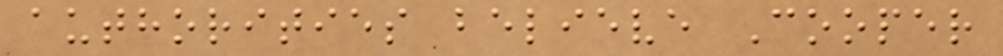authorities believe Cooper
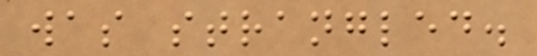was strangled.
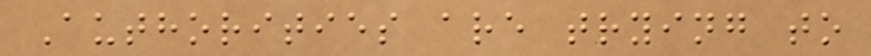Authorities are trying to
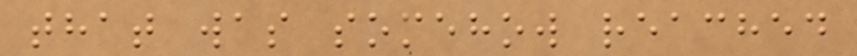that was somehow reached
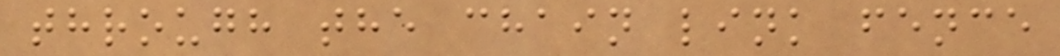through the chain link fence
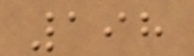198
